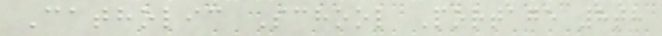Catholic School Portage 8th
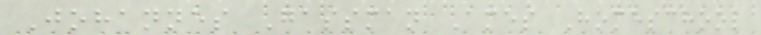Johannes Gassman Ames Homeschool
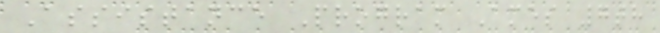Assistance Program Ames 7th
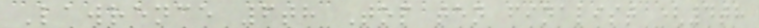Lawrence 6th Top ten finalist (4th
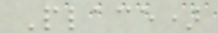Place)
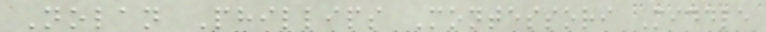Nolan Phillips Montessori Middle
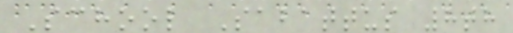School Sabattus 8th
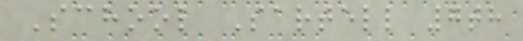School Sartell 7th
